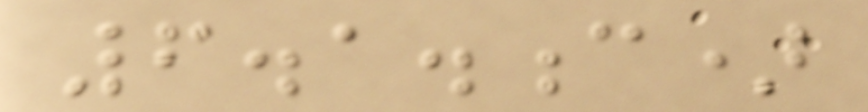6.1.c)
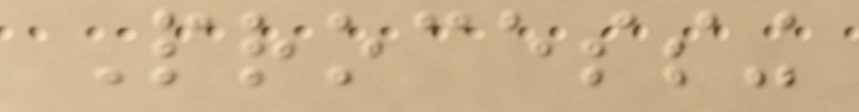Processing
